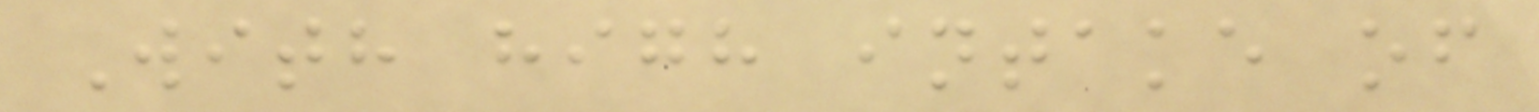With high intake of
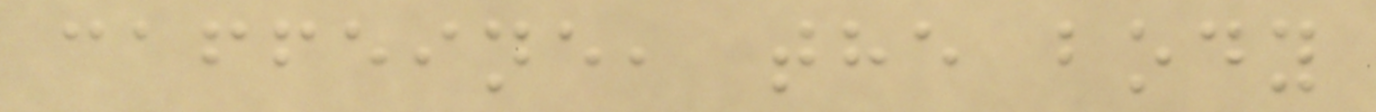caffeine, the body
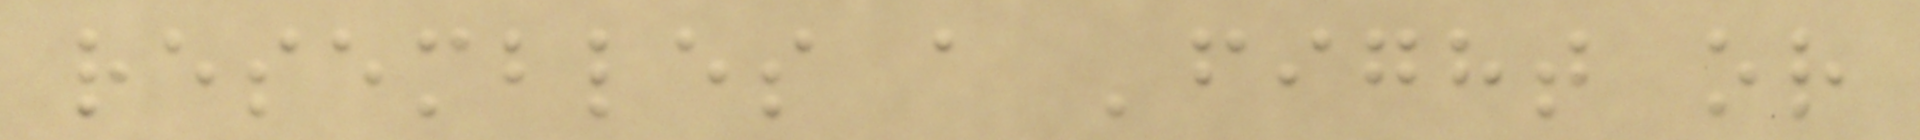resembles a 'fight or
